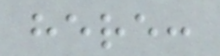here:
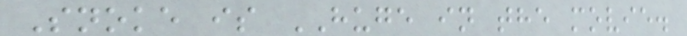Snoke is HUGE in the movie.
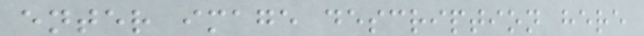enter image description here
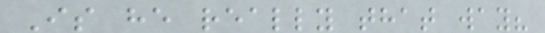Is he really that way?
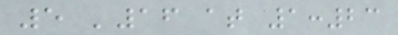5 '16 at 1:23
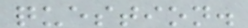question.
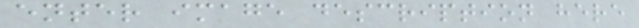enter image description here
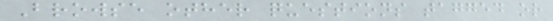Browse other questions tagged or
